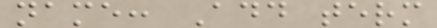name: Add term
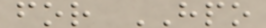for HPO
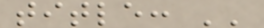title: ''
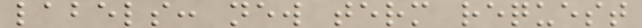labels: new term request
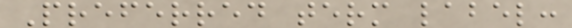Preferred term label:
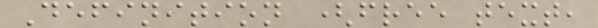Definition (free text,
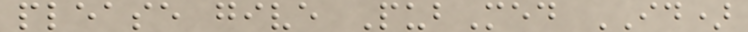please give PubMed ID)
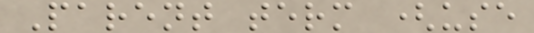Parent term (use
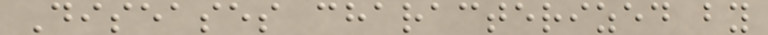Diseases characterized by
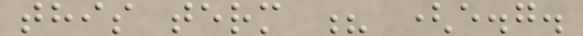this term ? (e.g.
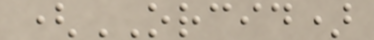(ORCID)
